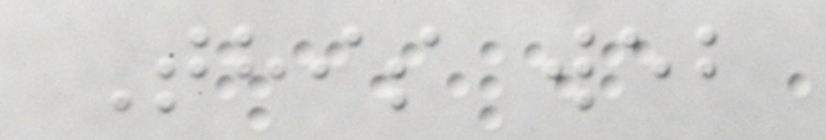This web
